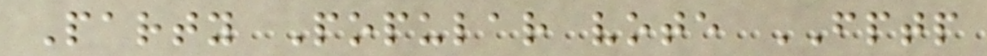Party Popular vote FPTP
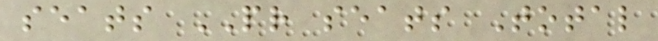seats PR seats Total
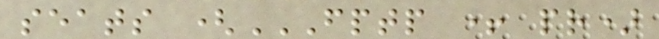seats (FPTP + PR)
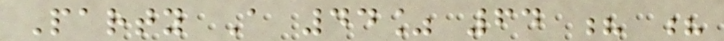Party A 44% 64 ? ?
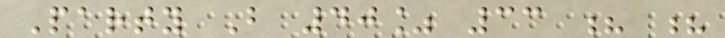Party B 40% 33 ? ?
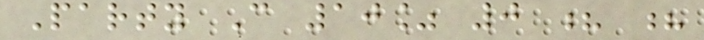Party C 10% 0 ? ?
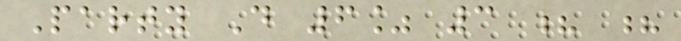Party D 6% 3 ? ?
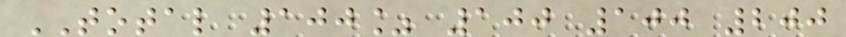TOTAL 100% 100 100 200
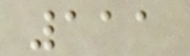111
